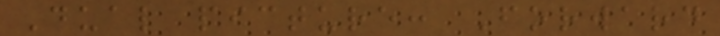Dual picture: Forward
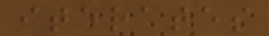iterates
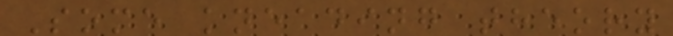Some kneading theory
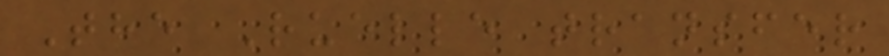The Ruelle transfer
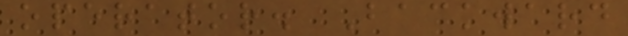operator. Backward
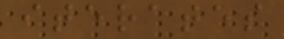iterates
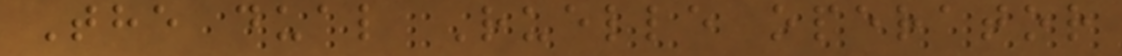The dual Ruelle operator
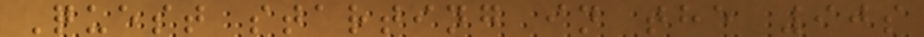Quest starting in the 90s
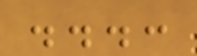...:
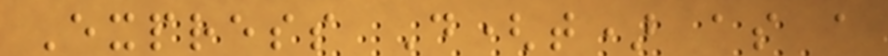Express D(t) as a
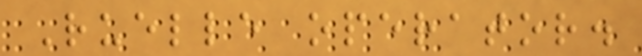Ruelle operator.
